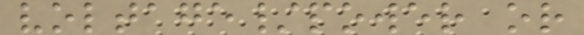voltage/power or
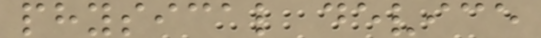physical device
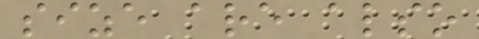size are also
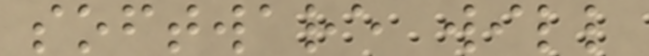software will
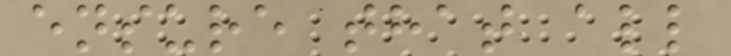ensure that all
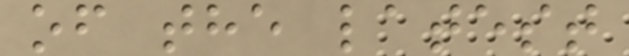of the latest
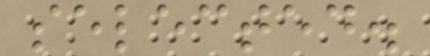selected.
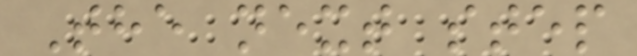The next step
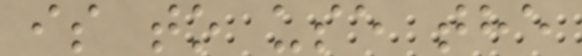is to use the
